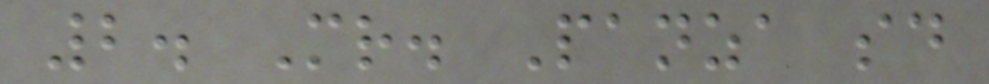2. Mr. Panza said
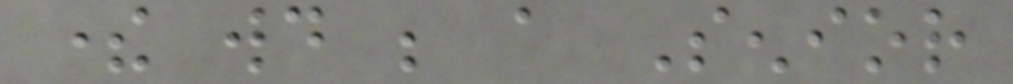there would be a Senior
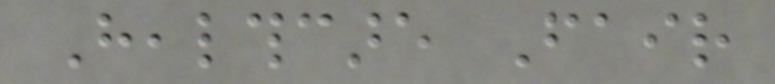Healthcare Fair
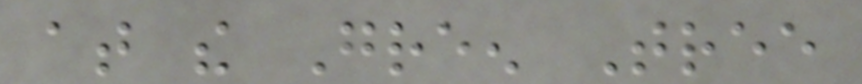at the Green Tree
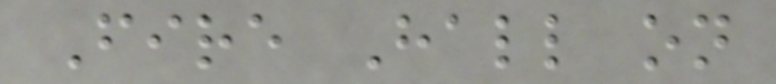Fire Hall on
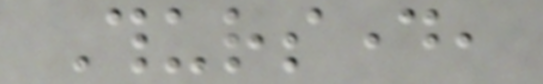Thursday,
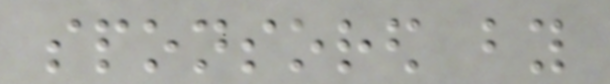sponsored by
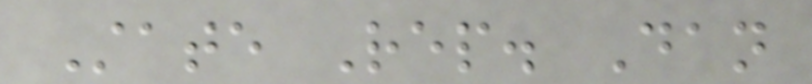State Rep. Dan
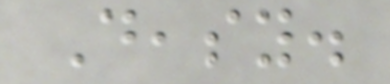Deasy.
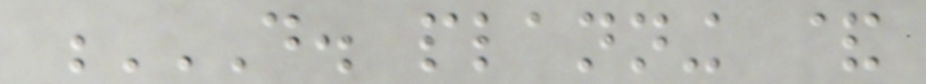D. PLANNING &
